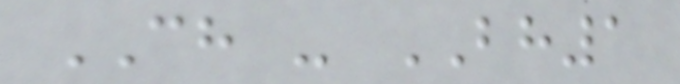CH - BH1
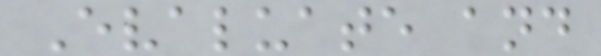Evaluate and
